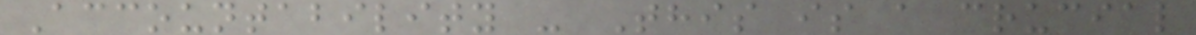Accountability - This is a crucial
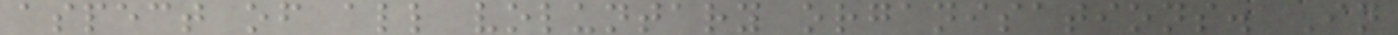aspect of all voluntary organisations. In
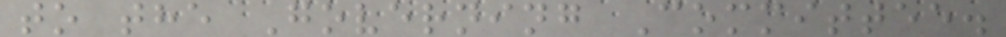to the Governing Committee.
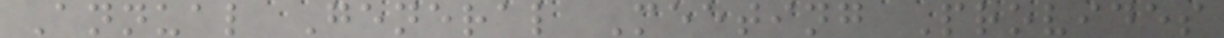Annual General Meeting Provides
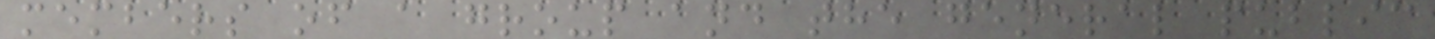members of a group and the general public
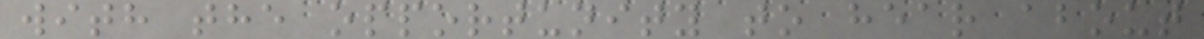with the opportunity to hear about
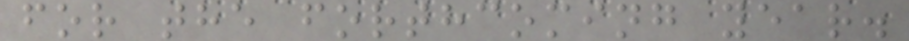for the forthcoming year.
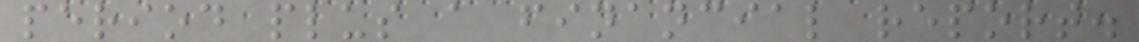period plus a financial report.
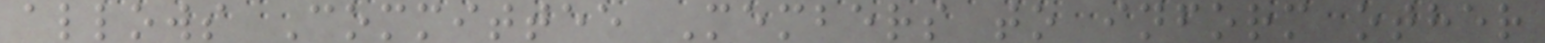allows Committee Members to inform other
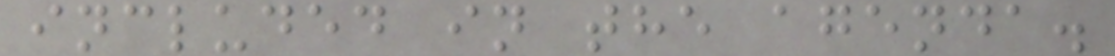included in the agenda.
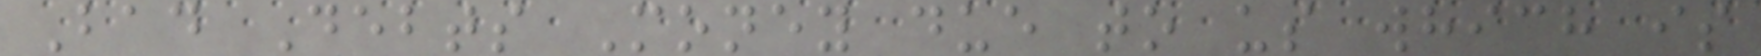Bad Debts Money due to us which is
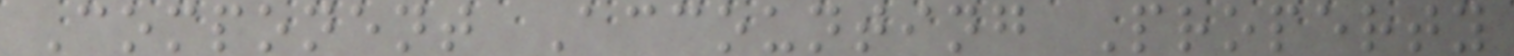Component Accounting Property
